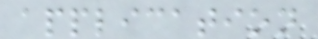application
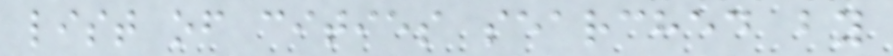list of cities searched by
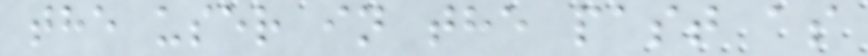the user in the past as
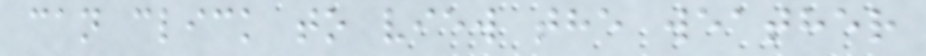can click to view the weather
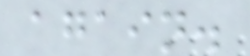again.
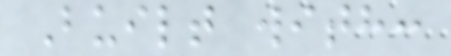Built with:
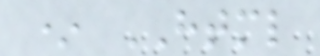* HTML
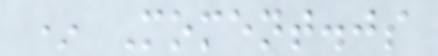* Moment.js
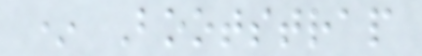* Bootstrap
